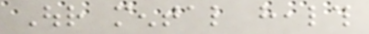Our mental health
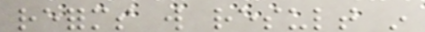reforms will result in
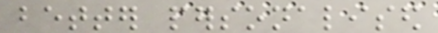better personalised
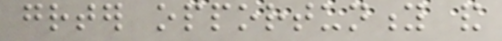greater opportunity and
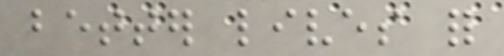better lives for
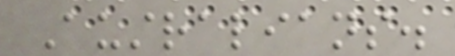Australians.
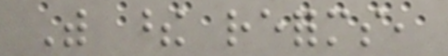With these reforms,
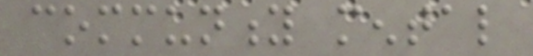community mental
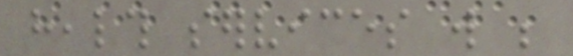health services will be
